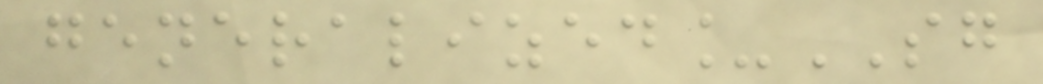generalized_SG
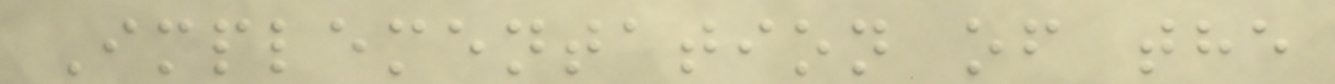Implementation of the
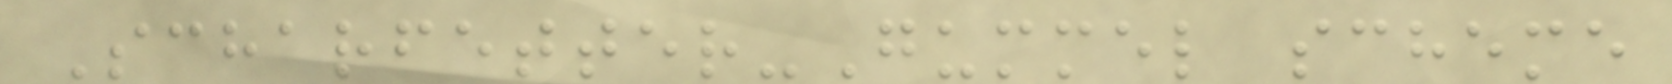Scharfetter-Gummel scheme
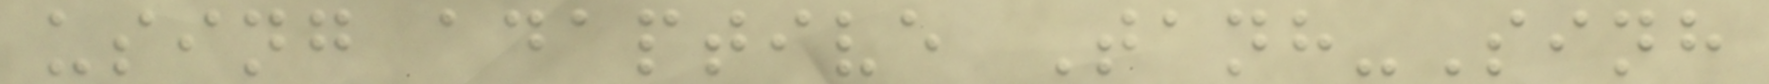using adaptive Tanh-Sinh
